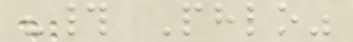"# Phlo"
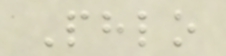Phlo
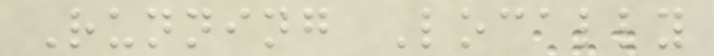Running Locally
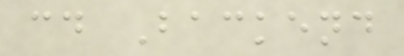cd Backend
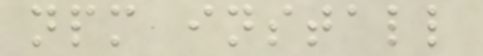npm install
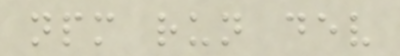npm run dev
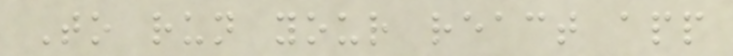To run your react app
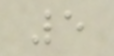5
